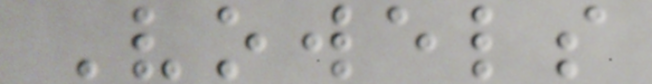Vowels
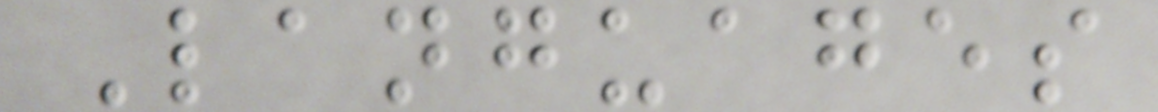Languages
